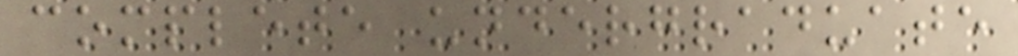complete undergraduate
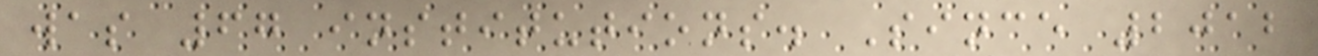was 67 institutions. Since 2012
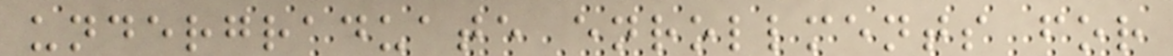undergraduate enrollments for
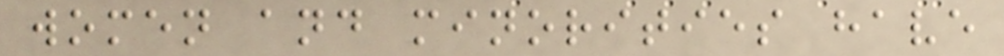women and minorities have
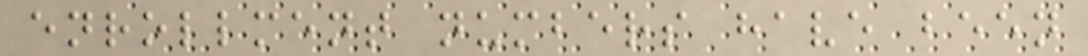enrollment numbers have been
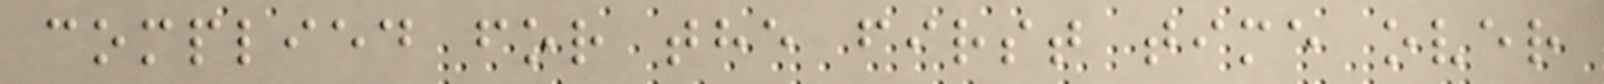complied for the first time over
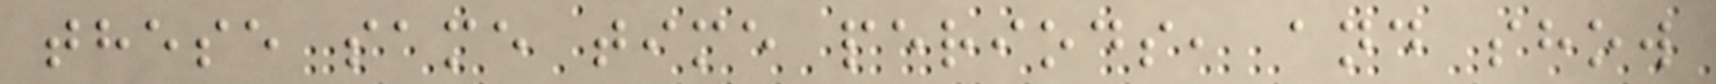these same time periods, and show
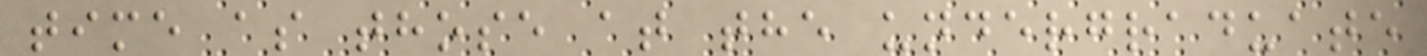time as those at the undergraduate
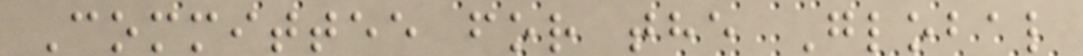Committee for the Global
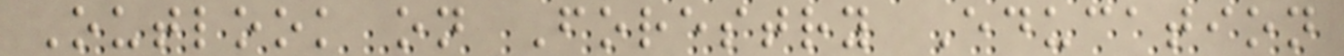Outlook on Forestry Education
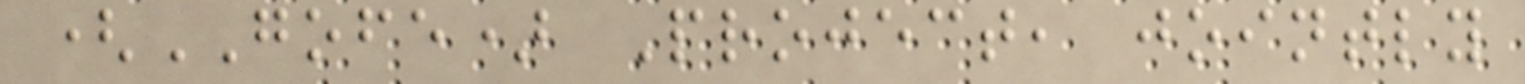(GOFE) Project, jointly
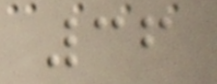36
